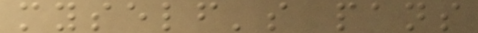myself's pans
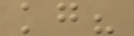kg?
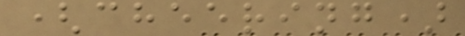(cheering)
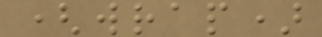(wrap)
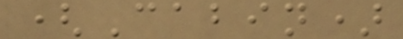(Cabin)
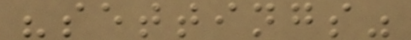"settings"
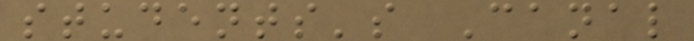students's Canal
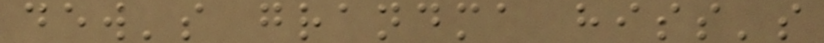dew's grandma hiss's
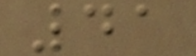41
